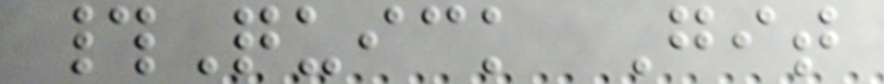#Quick Git
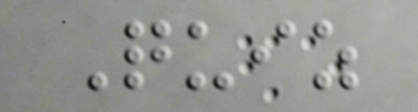Quiz
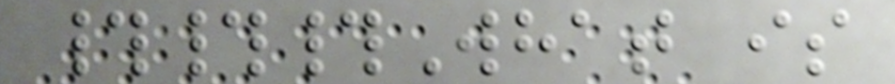###What is
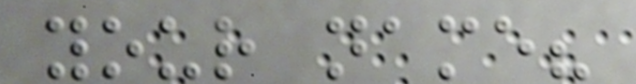your name?
